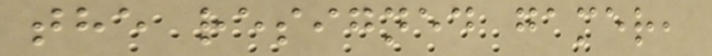the resigned gamer,
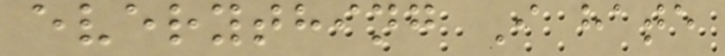everything I hate
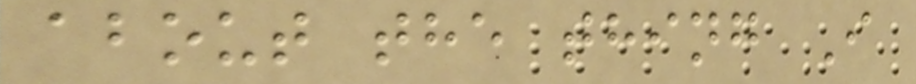about the thing I
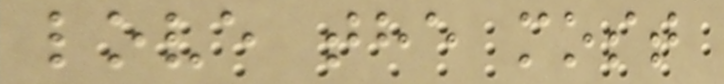love the most
